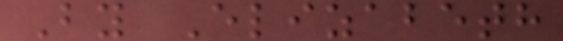By Elizabeth
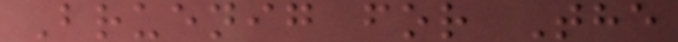Bruenig for The
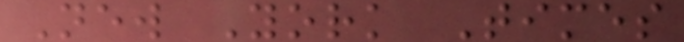New York Times
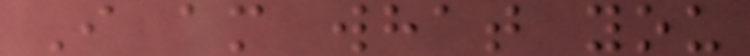I am what you
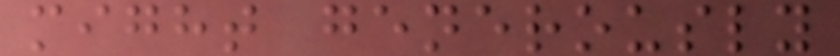might generously
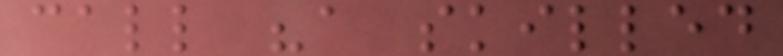call "a skilled
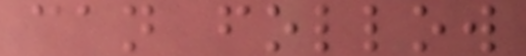can follow
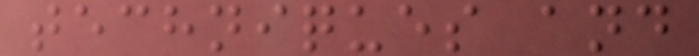techniques and
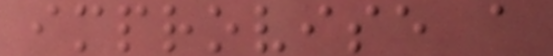improvise a
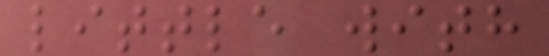little with
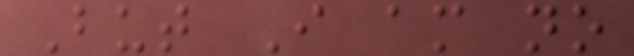But I am no
